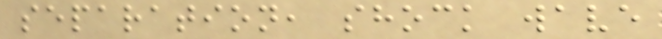separation, shock wave
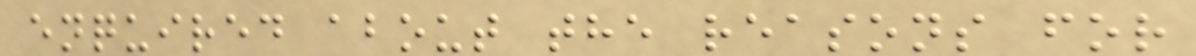enquired about the reasons for
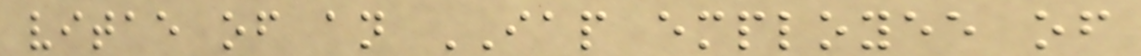vitae of an IAP employee of
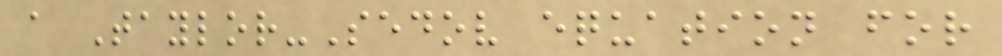a Taylor-Sedov equation for
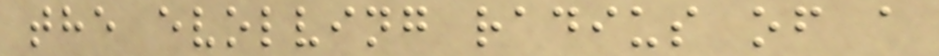the evolving radius of a
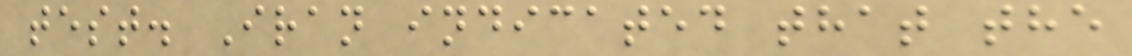test. Iran indicated that the
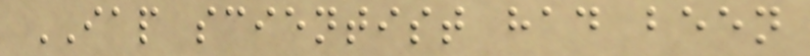IAP scientist had been
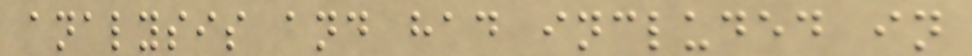analysis and had included in
